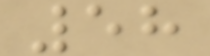58
